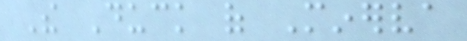The Duck of Minerva
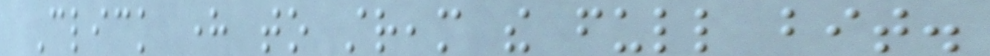Click here to stream the full bit.
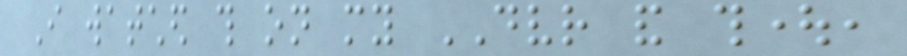I watched this on my DVR and thought,
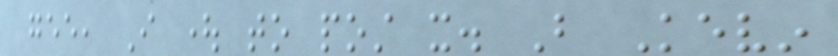gee, I ought to post it. But Kevin
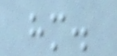him.
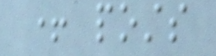+ posts
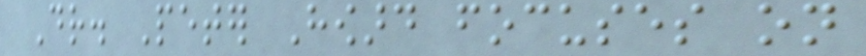Dr. Peter Howard focuses on
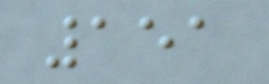151
